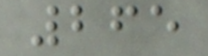265
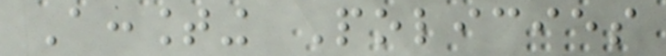Accounting Policies
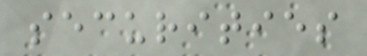securities
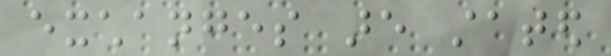exchanges are stated
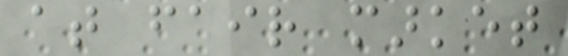at fair market
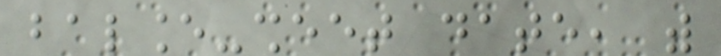balance-sheet date, with
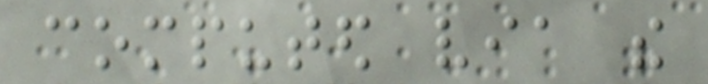computed via the
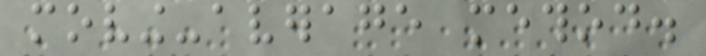moving-average method.
